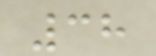38
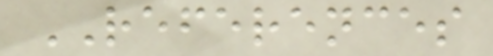REFERENCES
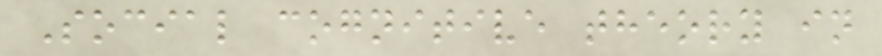Social cognitive theory in
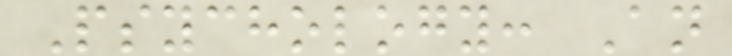Psychology: An
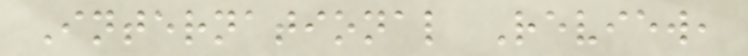International Review,
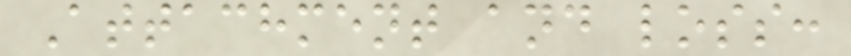Attachment and loss:
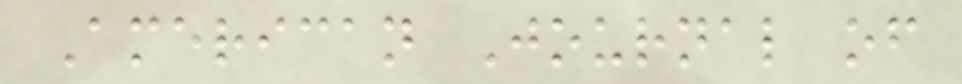American Journal of
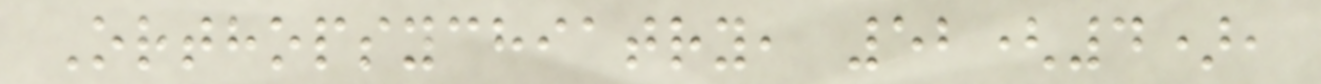Orthopsychiatry, 52(4),
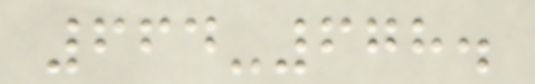664-678.
